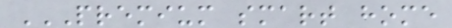PREMIUM SMART HOME
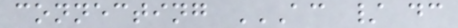connecting AC / DC
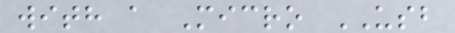with a Micro USB
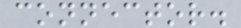connector.
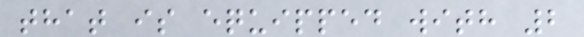that is equipped with 2
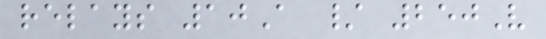relays 10A / 250V
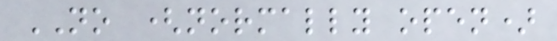NO (normally open)
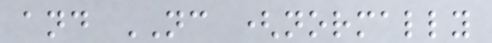and NC (normally
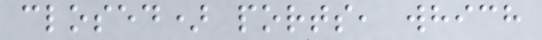closed) ports, which
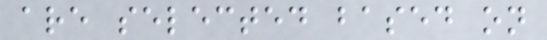are selected based on
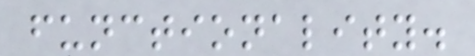functionality.
